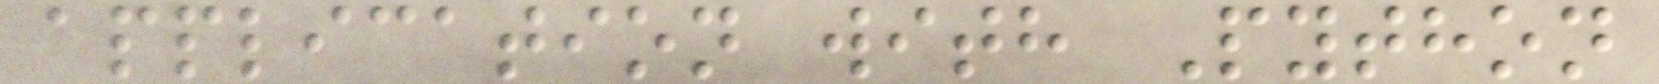application with Python
